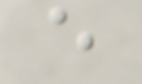e
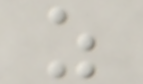z
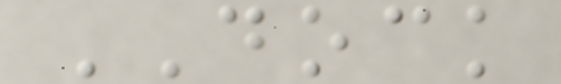DOCK
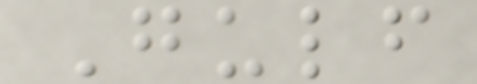Gulf
